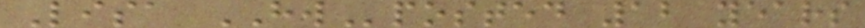Lisa HWposted 12 years
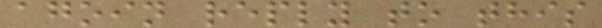agoin reply to this
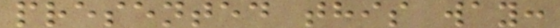presented this way:
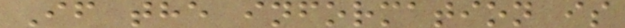If the information is
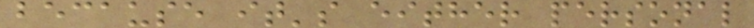because it's either personal
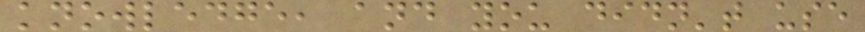knowledge, and you didn't use
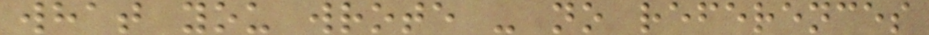what you wrote - no references
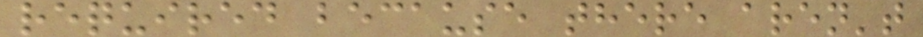required because there aren't
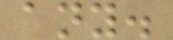any.
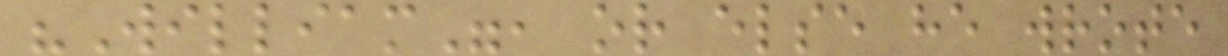"William", or else he wrote
